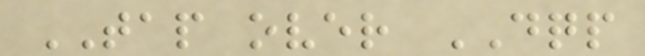TAP over DQP
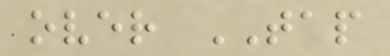over TAP
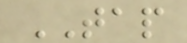TAP
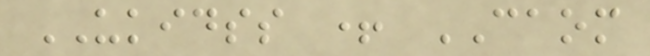UKIDSS + CAOM
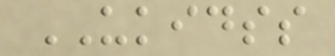UKIDSS
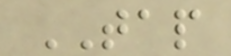TAP
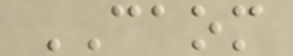CAOM
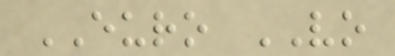EURO VO
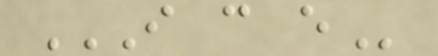I C E
